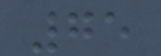75
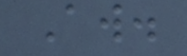Aw.
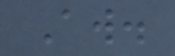Aw.
